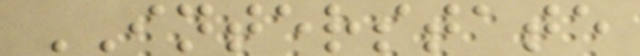INTERSTATE
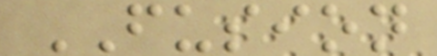FUSION
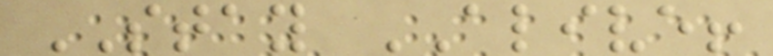STAY ALIVE!
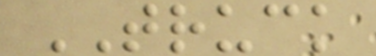TRUCK
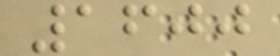1600
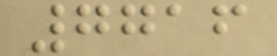7716
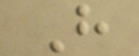H
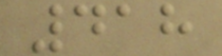418
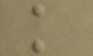k
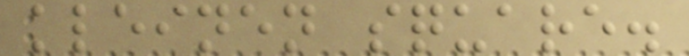kleinen square.
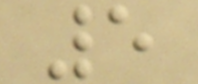5
